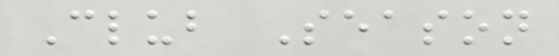Club Season
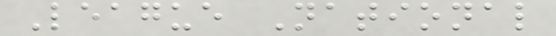League National
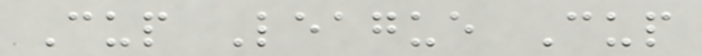Cup League Cup
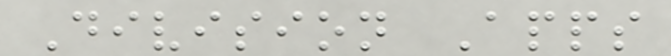Division Apps
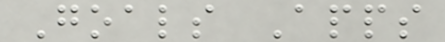Goals Apps
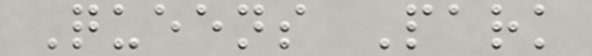Queens Park
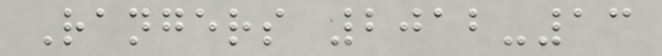Rangers 2012-13
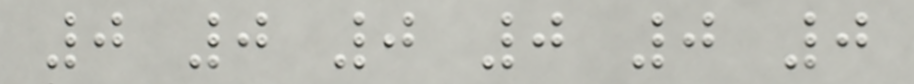0 0 0 0 0 0
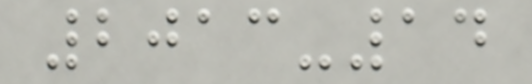2013-14
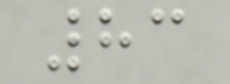83
